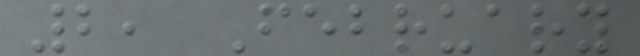2, February
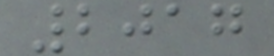2017
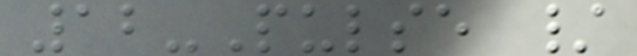12-Pulse /
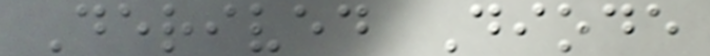Derived Diode
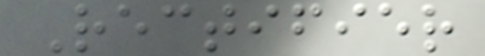Rectifier
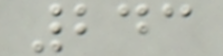243
